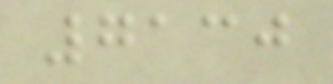7130
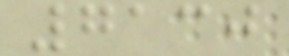7130
